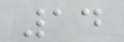14
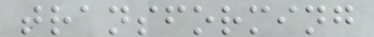transforming
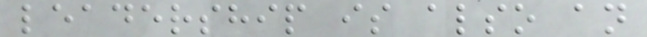leadership is also an
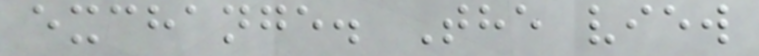exchange. The view
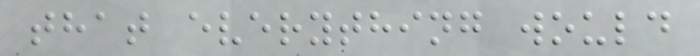that everything would
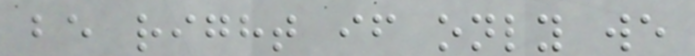be right if only we
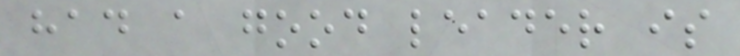had a good leader is
